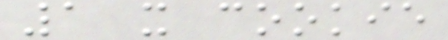1 x cookie
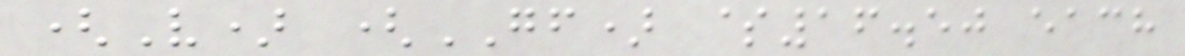(V) (GF) $16.50 each
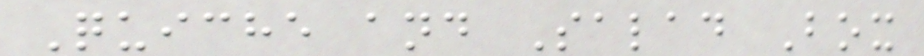Quiche and Salad Box
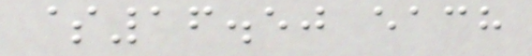$16.50 each
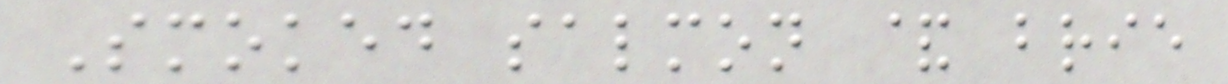Smoked salmon & brie
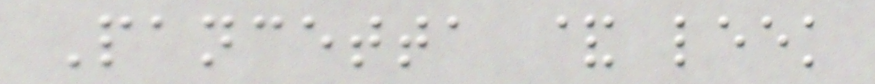Pancetta & leek
